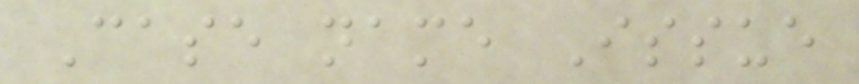Case name Issue
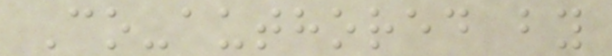Co-authored by
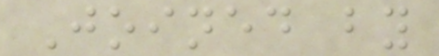Joined by
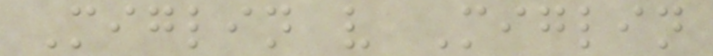Miglin v Miglin
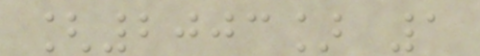[2003] 1
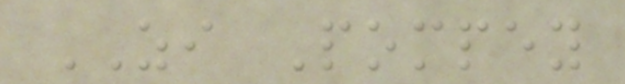ZI Pompey
